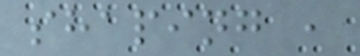shaping ,
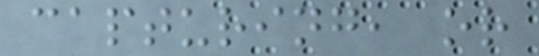capturing, or
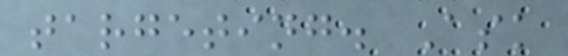targeting. Ask
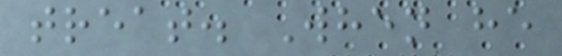treat. When he
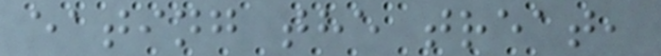eating the treat,
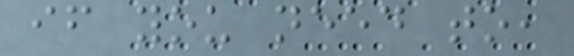if you need to,
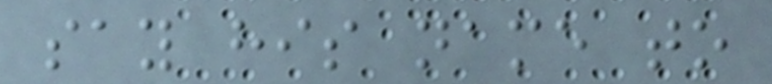say his name to
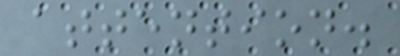attention.
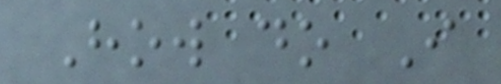How do I
